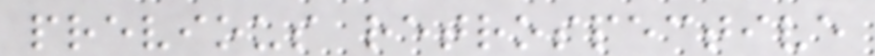previous retrospective
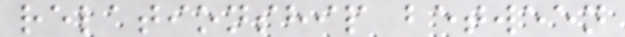relationship between
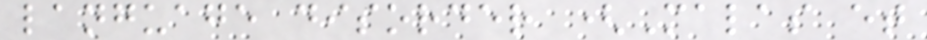language disorder (Malas et
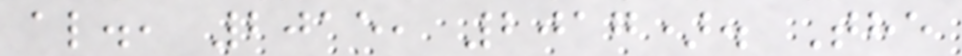al., 2015, 2017). The
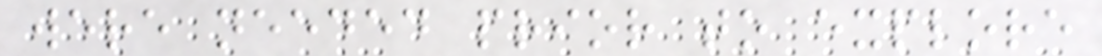were needed prior to explore
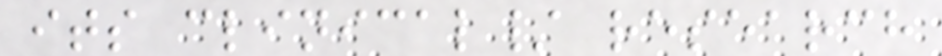its clinical/ research
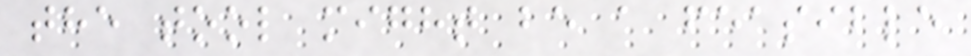the tool might be a feasible
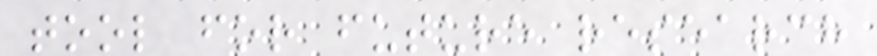tool for future research
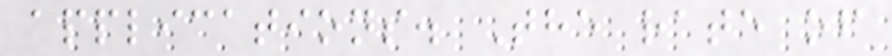applications. The rate of
